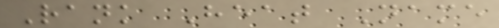Rank Heat Name
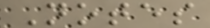Notes
